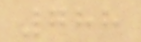788
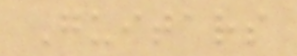Guitars
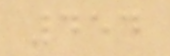454
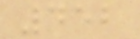452
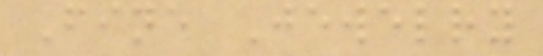Fine Jewelry
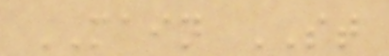MAIN ST
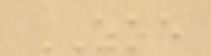ZOE
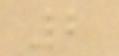2
